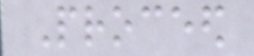Proceed
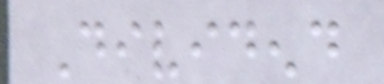Dividend
